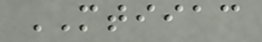MTIIAC
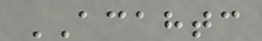ACAHTC
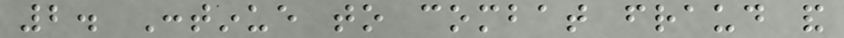2. Continue to combat fraud and
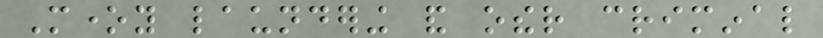Money laundering and other criminal
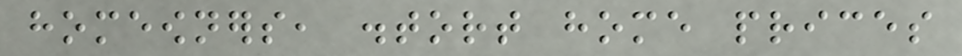homeowners, distort home prices
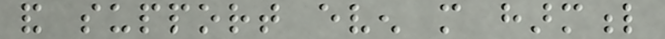and support even more harmful
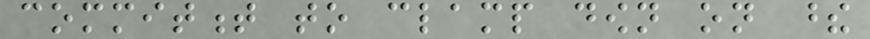commitment to clamp down on these
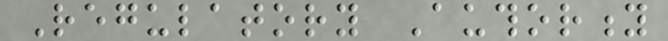Regulatory Authority
